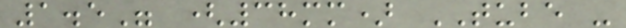1.5" (38mm) TUBE -
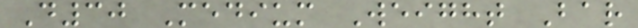D30 Medium Weight Bar
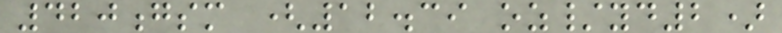420gsm (12.39 oz/yd2)
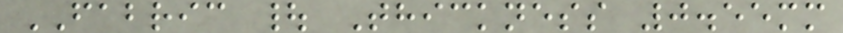FABRIC | Thickness 0.55mm
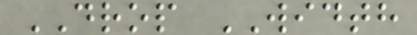DROP WIDTH
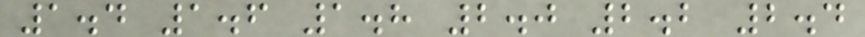1.4 1.6 1.8 2.0 2.2 2.4
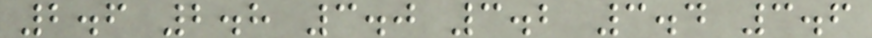2.6 2.8 3.0 3.2 3.4 3.6
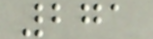271
